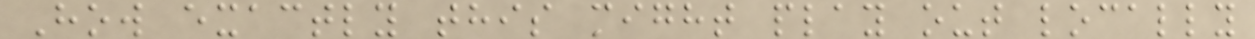How exactly this might play out locally
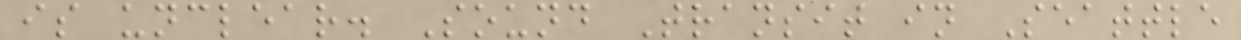is unclear. Sound Transit in Seattle
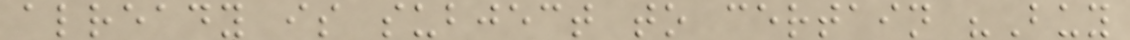already is subject to certain "Buy
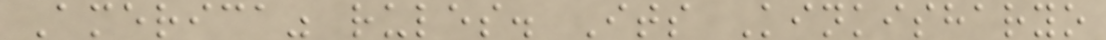America" rules. Its Kinkisharyo
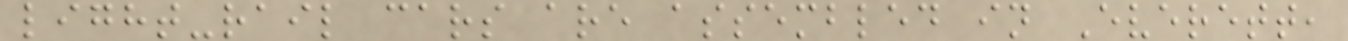light-rail cars are assembled in Everett,
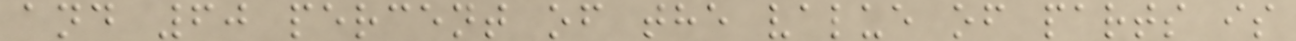and 60 percent of the value of parts is
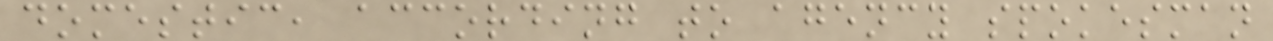domestic, according to agency spokesman
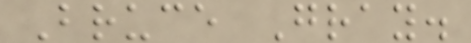Bruce Gray.
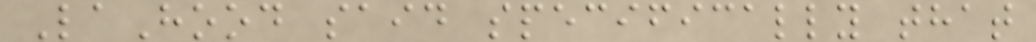LaHood said specifically that
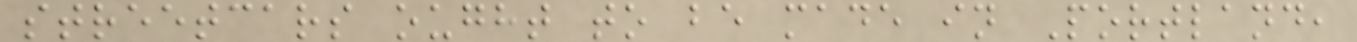streetcars ought to be made in Portland,
